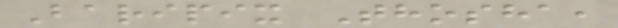Baripix Thosha,
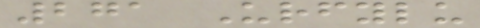271 Urfylu
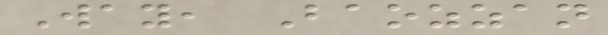Way, Baozzan
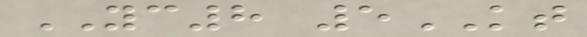YC8 5KT
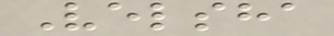Velsha
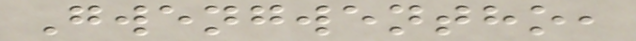Gwengwentho,
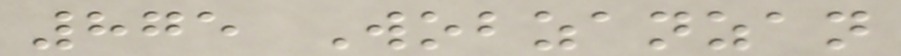875 Wobzanzan
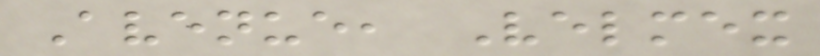Avenue, Velmex
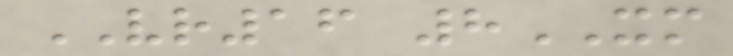VR16 8XM
